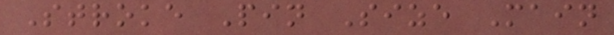Stroke Pin Size Main
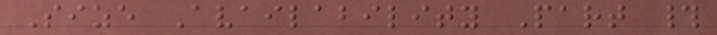Size Availability Part #
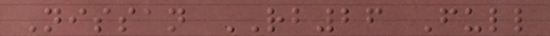Nissan RB26 Full
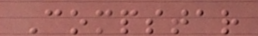Compstar
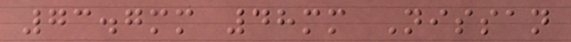73.7mm 48mm Nissan
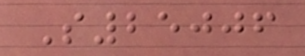S25006
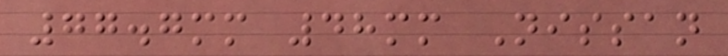77.7mm 48mm Nissan
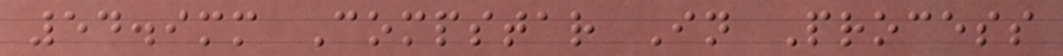54.9mm Compstar In Process
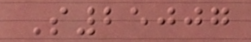S25007
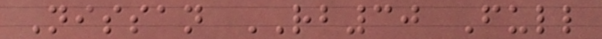Nissan RB30 Full
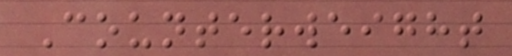Counterweight
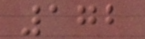172
